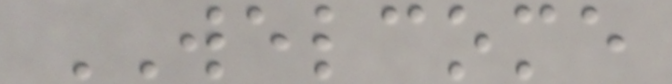WELCOME
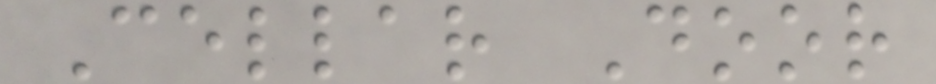Cellar Door
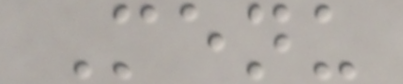Menu
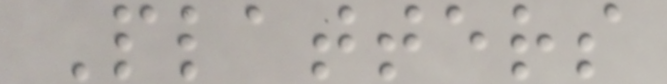Platters
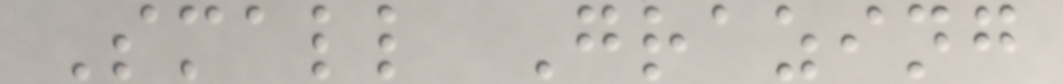Small Grazing
